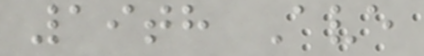19th Ave
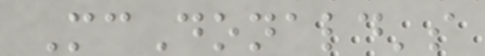McDonald's
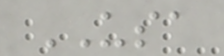USA
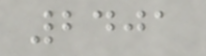2401
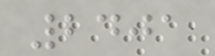2401
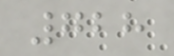728
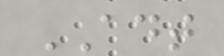ADT
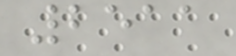2511
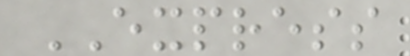EXPRESS
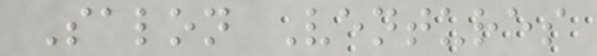Salon Ventures
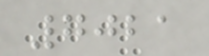7021
